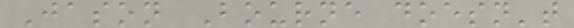Jason Bourne doesn't
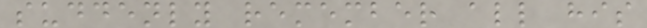suddenly remember all his
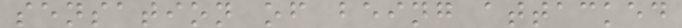sensation of being attacked
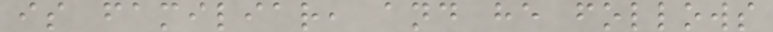is familiar, and he follows
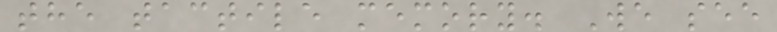the tactile memory. We see
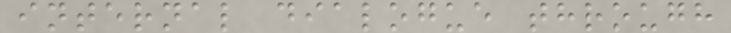internal dialogue through
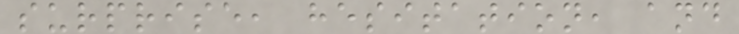surprise, hesitation, and
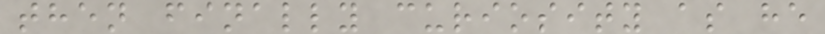then finally curiosity as he
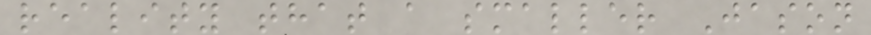reality that a smaller Jason
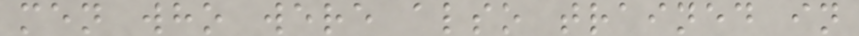men who were also trained in
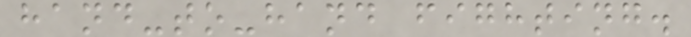hand-to-hand fighting.
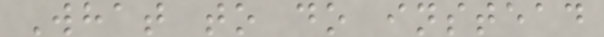What to do instead
